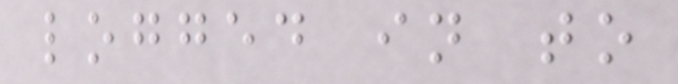logged in to
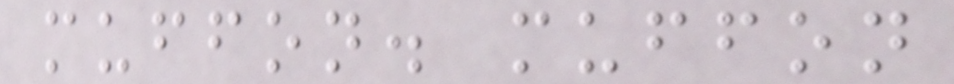muffon. muffon
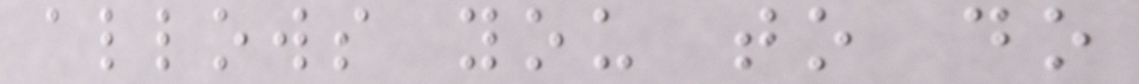allows you to do
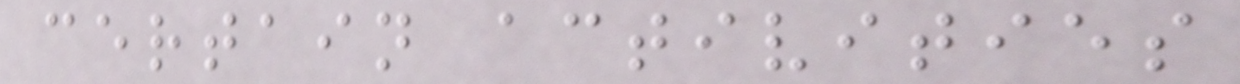certain activities
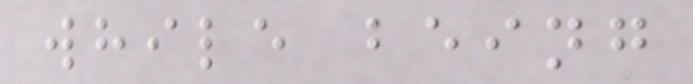while being
